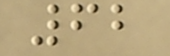62
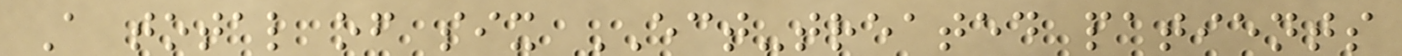A total of six ECT-treated patients
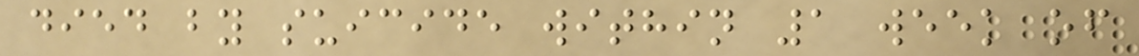died by suicide within 1 week of
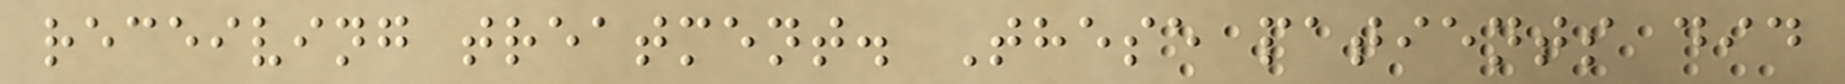receiving treatment. These patients did
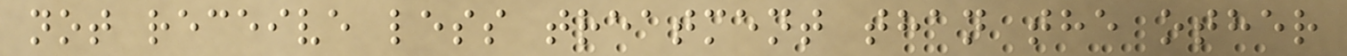not receive less treatment than the other
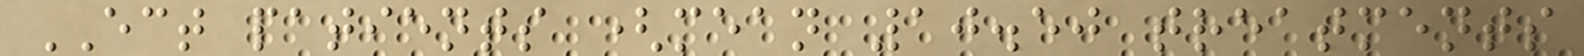ECT patients (mean 10.50 treatments
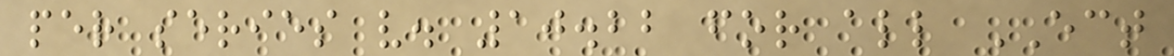per series v. 10.22 for all ECT
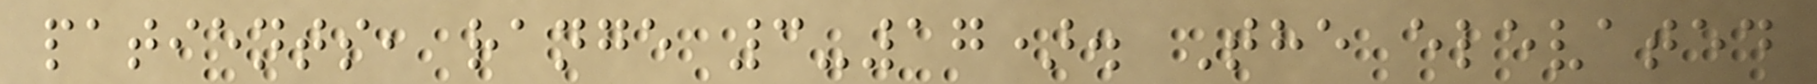patients, range 3-17). The elevated
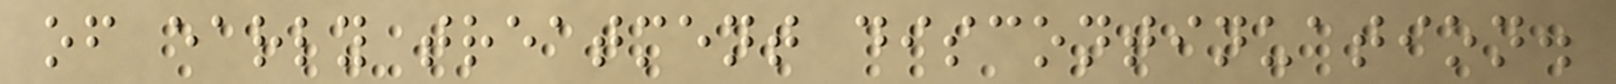of early treatment discontinuation.
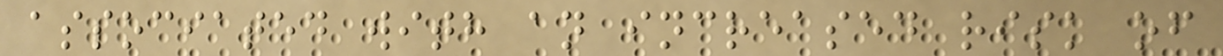associated with an increased risk of
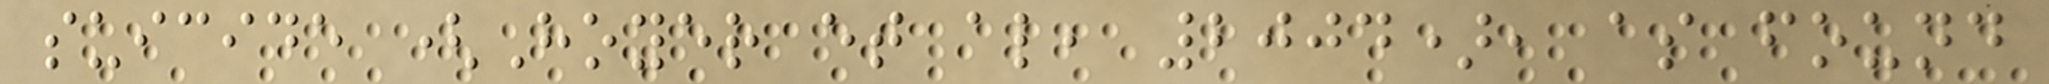suicide (Hoyer et al, 2004), as found
